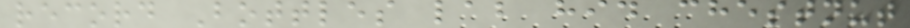record Bottles lab hid chestnut
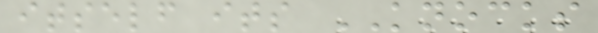itself its KNOCKS
